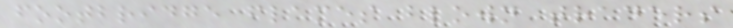footbridge flames blown traders
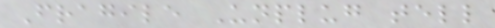Fragile Unplug tell
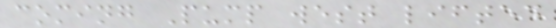coming Pump west lifted
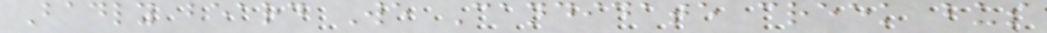Badly beard We Candidate creek bus
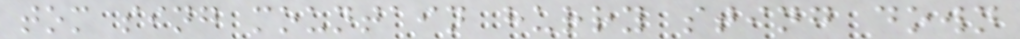tom sing mountain hurry sting down
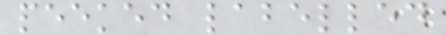peeked labelled
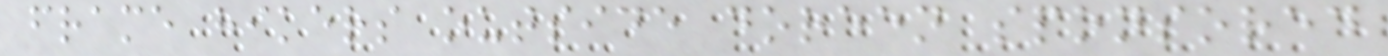frame hikers outside doreen sponsored
